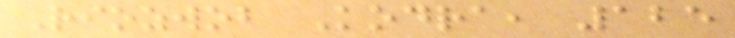Riozwob Kodra, 125
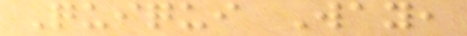Quiqui Way,
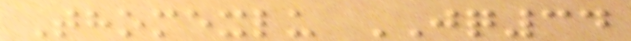Thomexlu JQ34
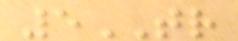5TR
